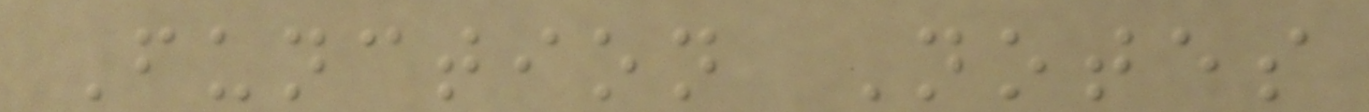Function Notes
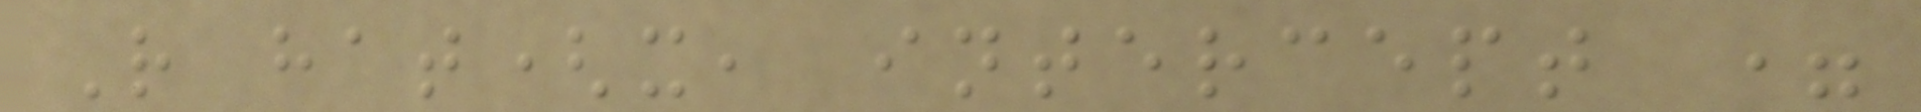R hat(x, intercept =
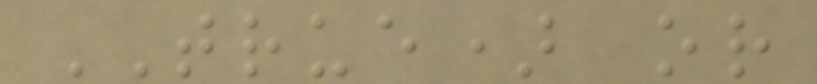TRUE) or
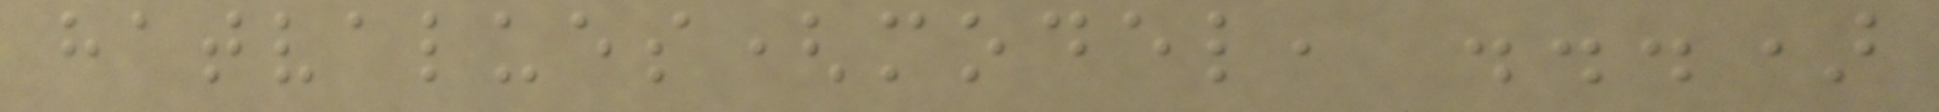hatvalues(model, ...)
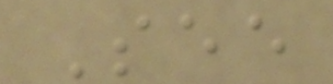See
